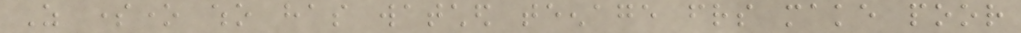As someone who has watched teenage friends make poor
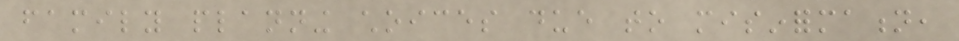family planning choices due to misinformation,
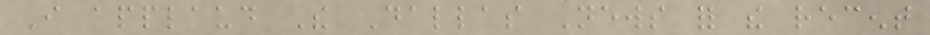I applaud The Dallas News for the recent
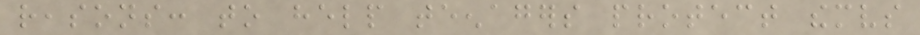reasons: to help teenagers protect themselves
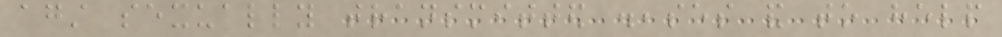against sexually transmitted diseases and to help
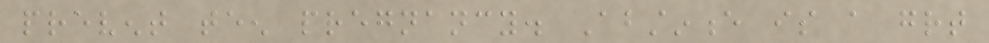prevent teen pregnancy. Abstinence is a great
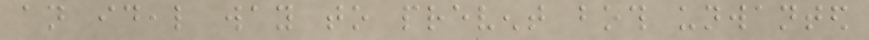an ideal way to prevent both unwanted
